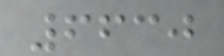6630
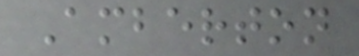Amberton
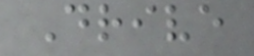Drive
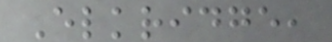Elkridge,
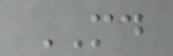MD
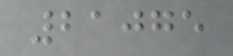21075
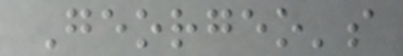Georgeo's
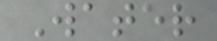Water
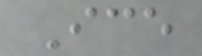Ice
